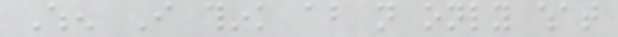When I think about not only what
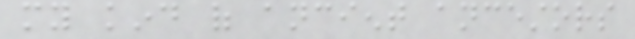my kind of ancient ancestors
